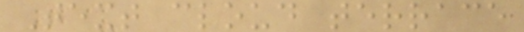Text cloud terrace
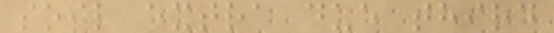soil extra due third
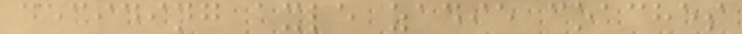deciding axle zadie coaches
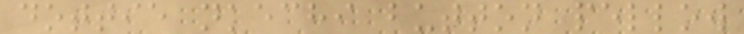dottie nkechi button pellow
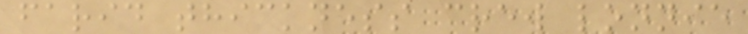farid thickness crew lonnie
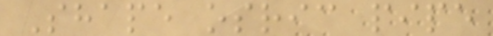Shape osric pipe
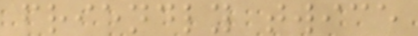friendly twice
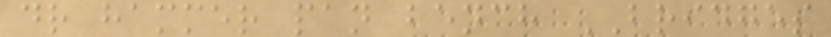dr hammer pan bench BRIDGES
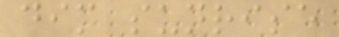dim sunrise
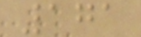171
